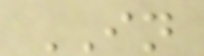IN
